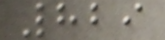829
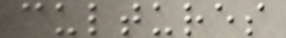cultures
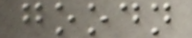goodn
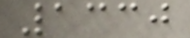1330
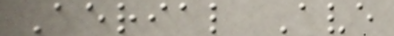Aerial Ave
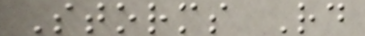Storms Rd
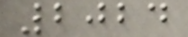2024
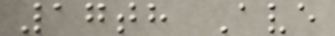17th Ave
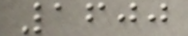1600
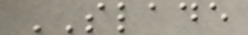SLADE
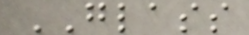GLASS
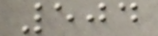504
